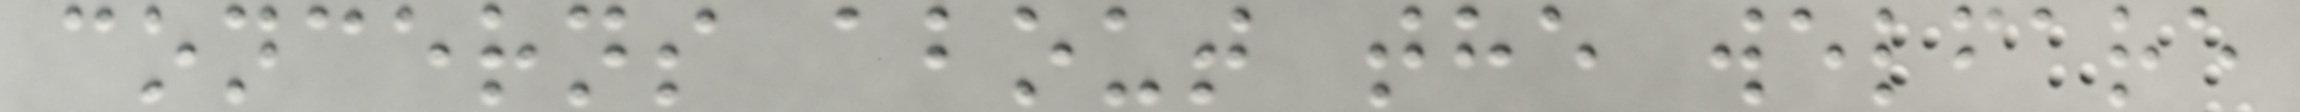concerns about the welfare
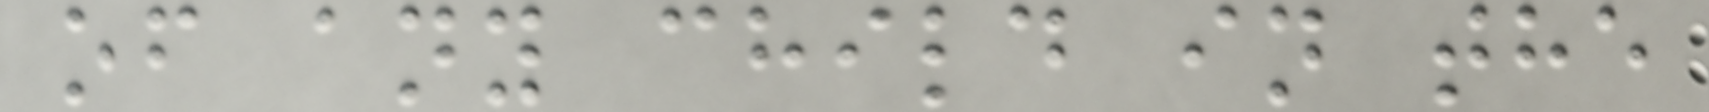of any child in the
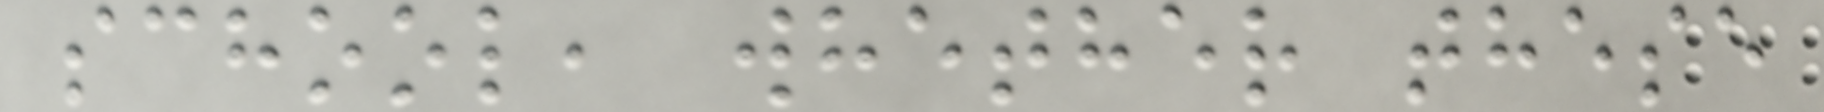school, whether these
